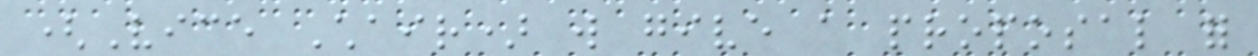(Vice Chair) will give a proposal for
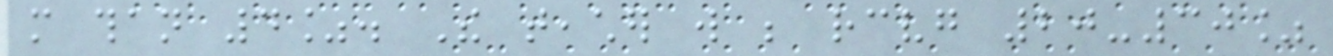more than 4%. The teacher will be receiving 20-30%
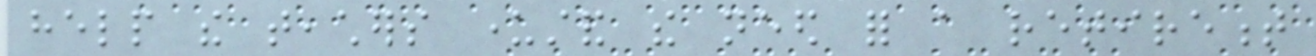help the teachers understand the need for a retirement
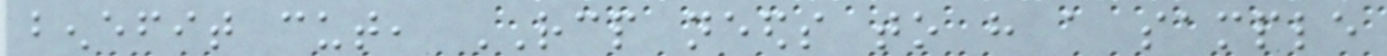benefit cut, RCP needs to have a sample
